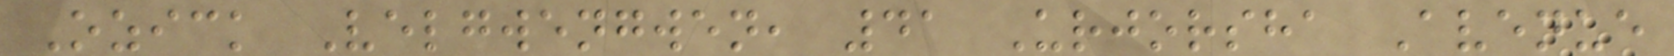Ozick Velgwengwen, 41 Urjorsha Avenue
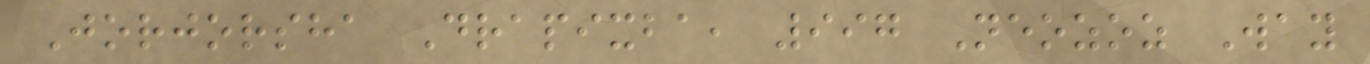Jorjorsha Drapixba, 997 Neozoz Way
